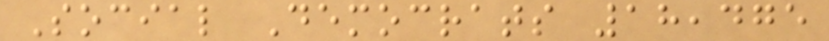Social Democrats 18,475
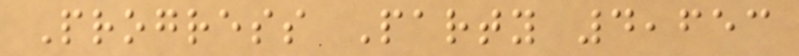Progress Party 4,653
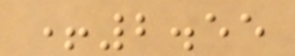+2.55
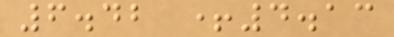6.42 +4.13
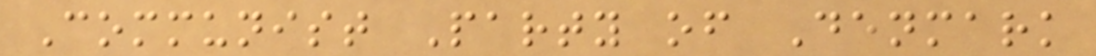Communist Party of Denmark
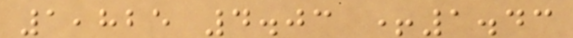1,825 4.03 +1.43
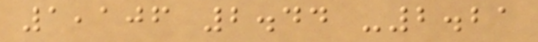1,106 2.44 -2.21
